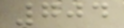704
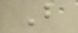B
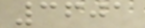3601
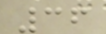36
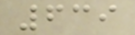639
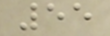55
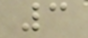3
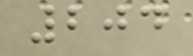204
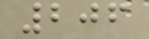206
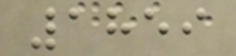1859
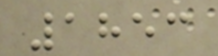1853
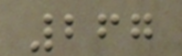267
